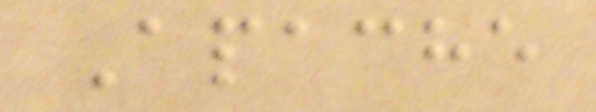Apache
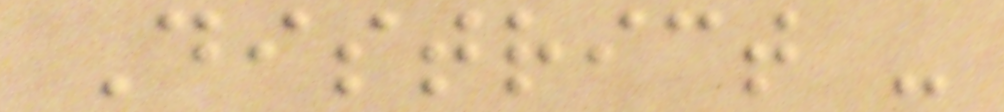District -
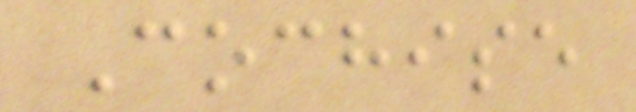Cochise
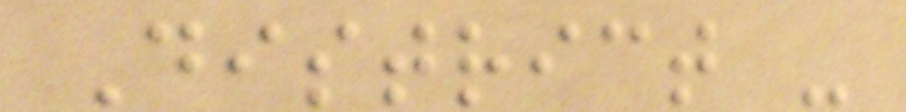District -
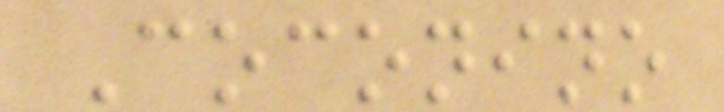Coconino
